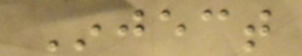Inject
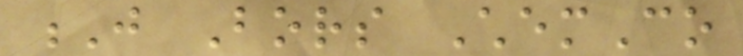J Bors ChemCo
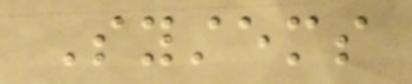Systems
